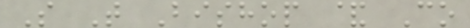S T Bishop & Co
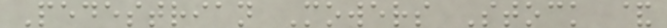Pedestrian Mowers Stock &
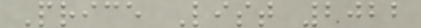Price List 2022
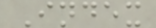Index
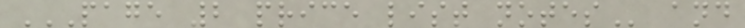PAGE 2 PRICE LIST NOTES and
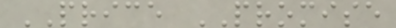PRICE PROMISE
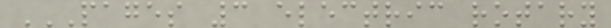PAGES 3 ELECTRIC ROTARY
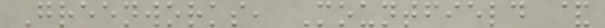Greenworks, Mountfield &
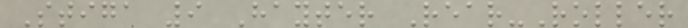Stiga 9 Hayter Rear-Roller
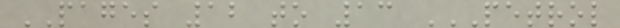PAGES 12 to 13 PETROL
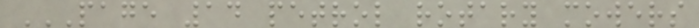PAGE 14 PETROL ROTARY MOWERS
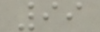99
